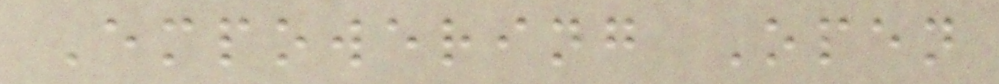Empowering Open
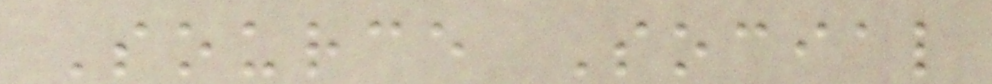Source Social
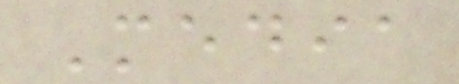Media
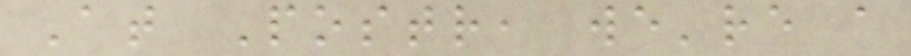At Postr, we're a
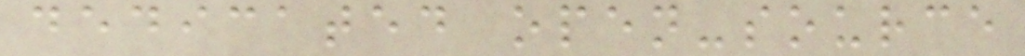dedicated open-source
